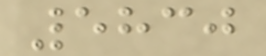5830
